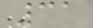31
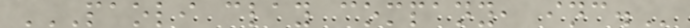PAOLI CLAY COMPANY, INC.
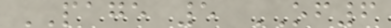PAGE 5 OF6
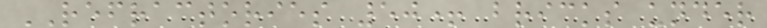REFRACTORIES 50+ bricks under
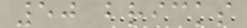50 bricks
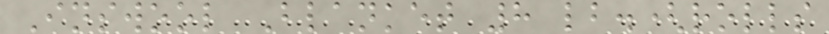Inswool Blanket 8 lb.(rolls
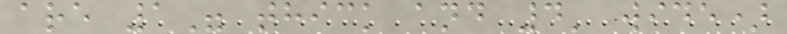are 1" thick and 4' wide)
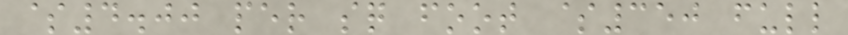$4.00 per sq foot $350 full
